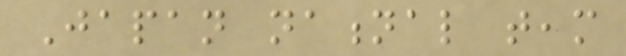Japan national team
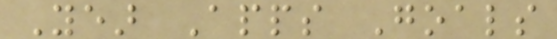Year Apps Goals
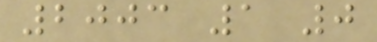2003 1 0
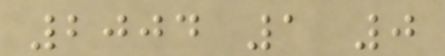2004 1 0
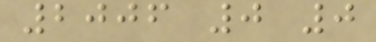2006 0 0
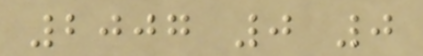2007 0 0
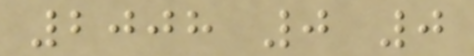2008 0 0
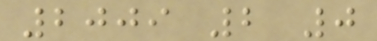2009 2 0
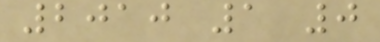2010 1 0
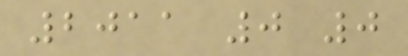2011 0 0
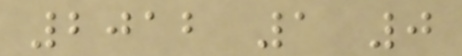2012 1 0
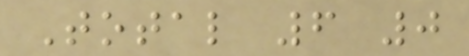Total 6 0
